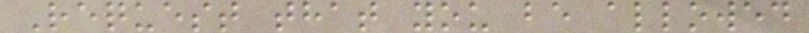Request that you be allowed
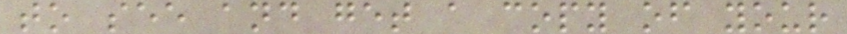to see and get a copy of your
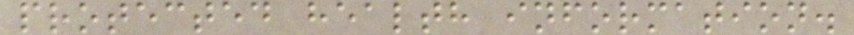protected health information.
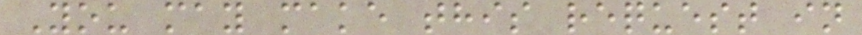You may make this request in
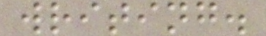writing.
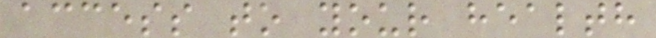access to your health
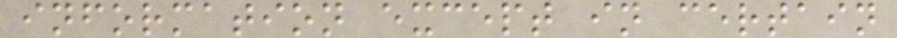information except in certain
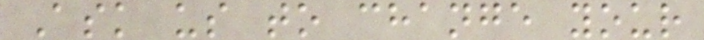Ask us to change your
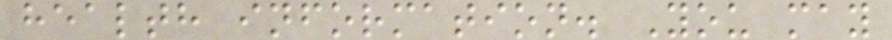health information. You may
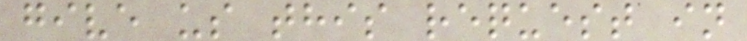give us this request in
